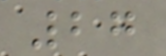27
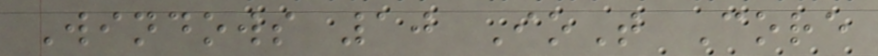Windows 10 IoT Core
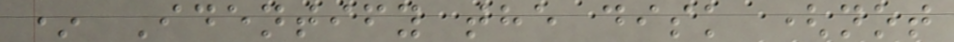* Identify the disk (not
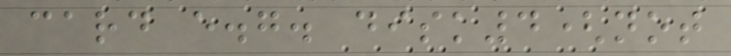card e.g. disk4(not
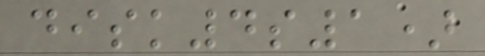disk4s1)
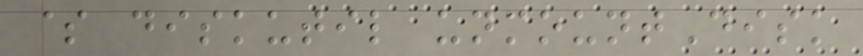$ diskutil unmountDisk
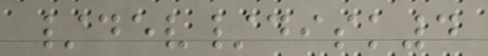/dev/disk4
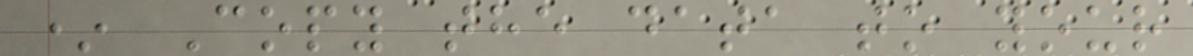* Copy the data to your
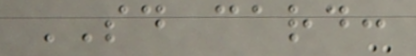SD card:
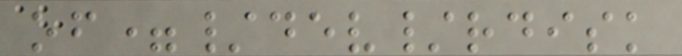of=/dev/rdisk
